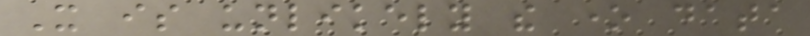It is unlikely the one data
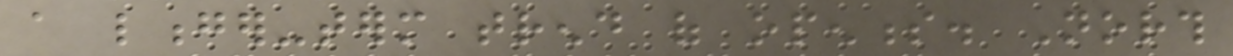a longer-term trend of openness. North
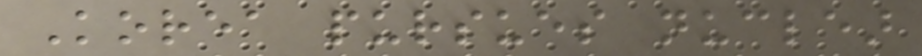Korea pursues nuclear
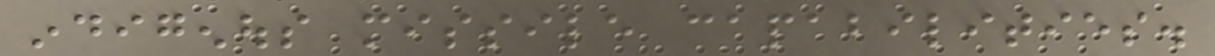indigenous missile capabilities.
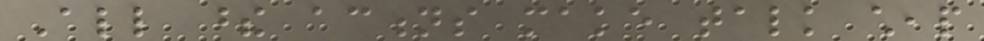All these actions make talk cheap
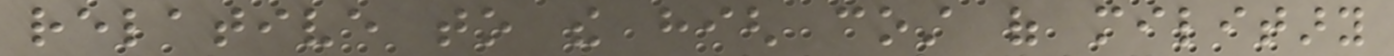relative to the high cost of military
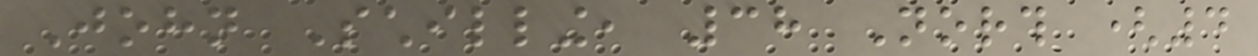John Schilling, 38 North (4
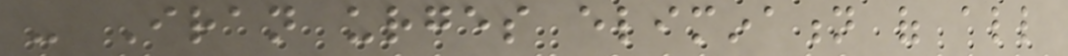- Iran urges elimination of all
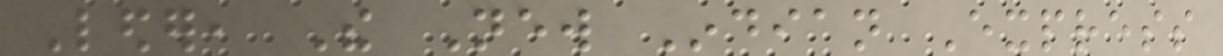Leder, The New Indian Express
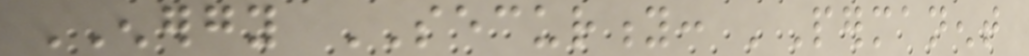ENERGY SECURITY: 'Permanent
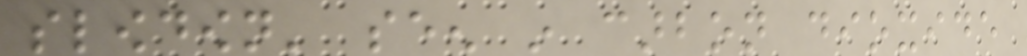slowdown' seen in carbon dioxide
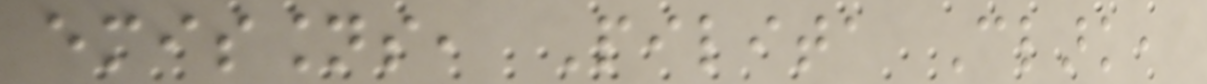emissions, Pilita Clark,
